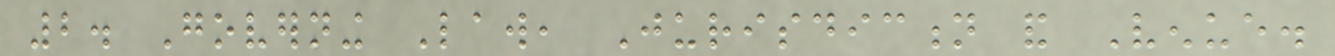2. Governing Law, Jurisdiction and Venue.
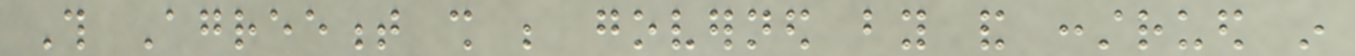This Agreement shall be governed by and construed in
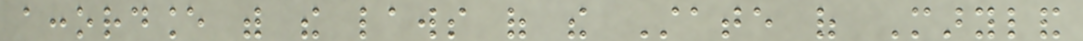accordance with the laws of the State of Maryland
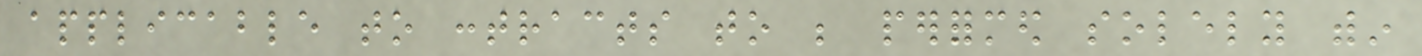applicable to contracts to be performed solely within
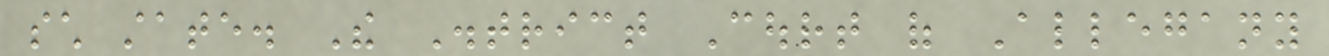such state. The District Court of Allegany
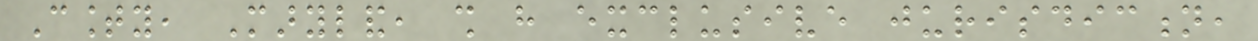County, Maryland, shall have exclusive jurisdiction,
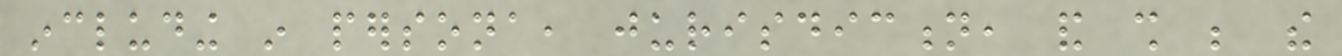including in persona, jurisdiction, and shall be the
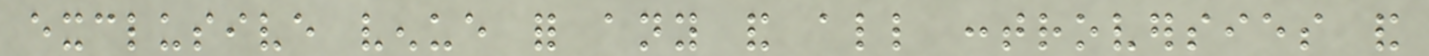exclusive venue for any and all controversies and
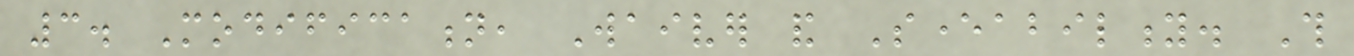3. Modification, Waiver and Severability. This
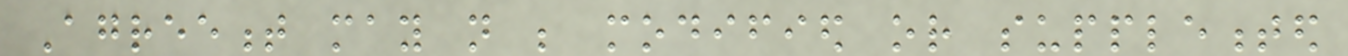Agreement may not be modified or supplemented
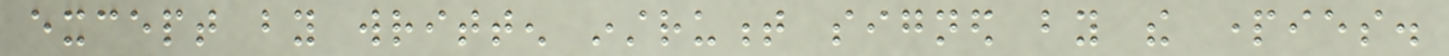except by written instrument signed by the parties.
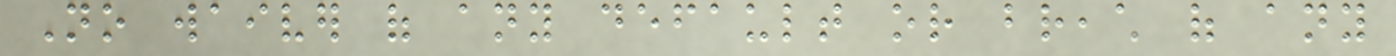No waiver of any default or breach of any
